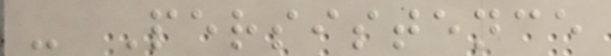- Persistence
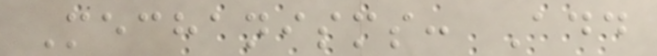Mechanisms: Add
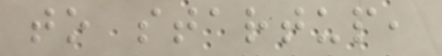to startup,
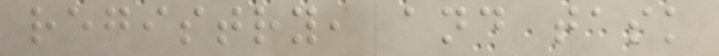registry, and task
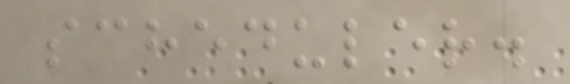scheduler.
